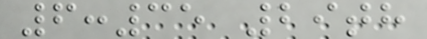6:35 29th
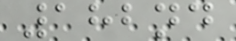182nd
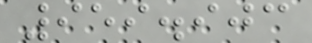959.903
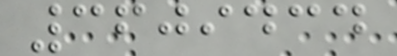3609434
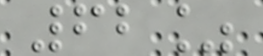62%
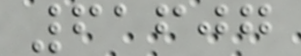61607
